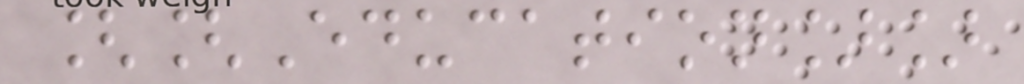[[Education]]
